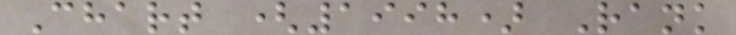Chart (1998) Rank
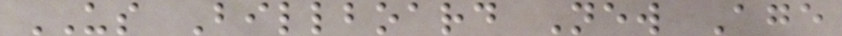US Billboard New Age
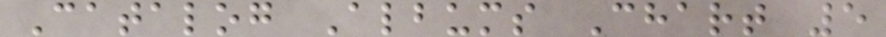Catalog Albums Chart 5
